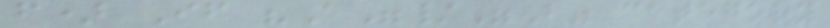f) If "A"/"B" category
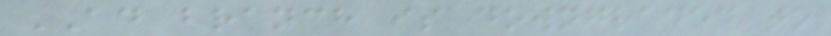AD branch is downgraded to
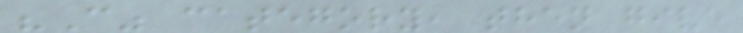"C" category, then give
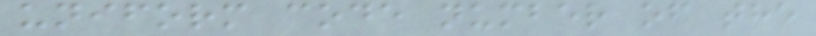uniform code number of the
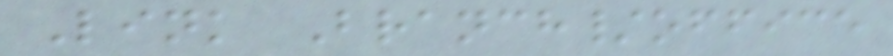Link Branch/office
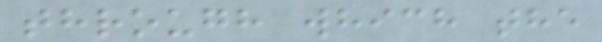through which the
